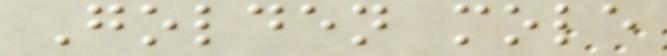Golden mole
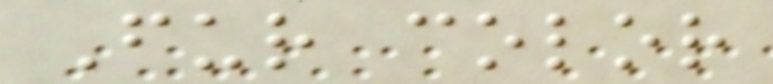Fur color
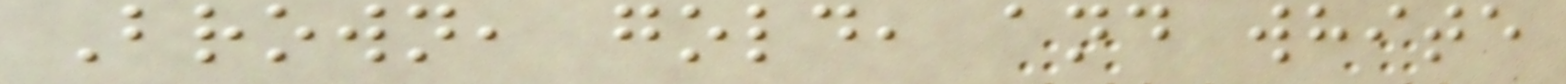Brown, gold, and white
